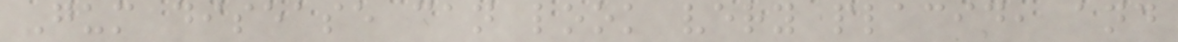Gum disease can look very placid, and
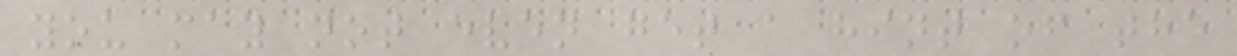you may not even get a hint of the
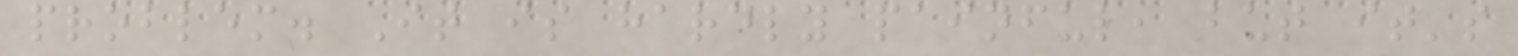problem. It is hardly painful, but it's
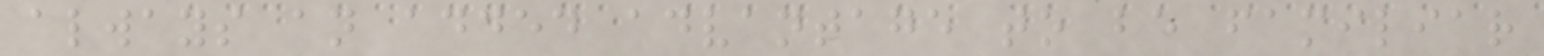always an added advantage to be familiar
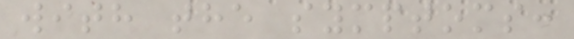with the symptoms:
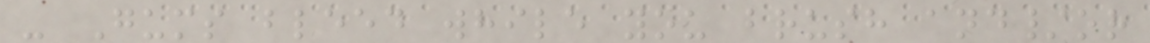- Gums bleed while you brush and/or
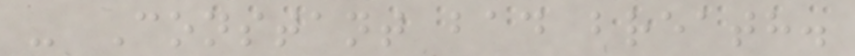- Constant bad breath.
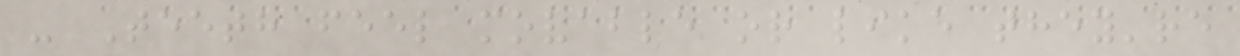- Teeth feel movable or like they're
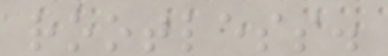rootless.
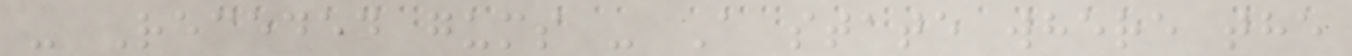- Receded gums - A state where the
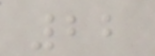22
